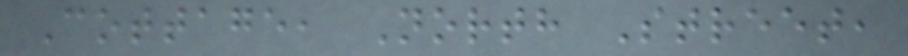Cottage, North Street,
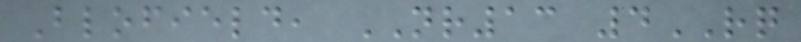Blofield, NR13 4RQ
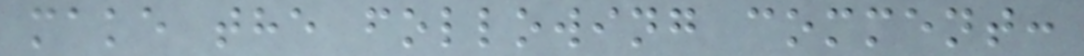make the following comment:
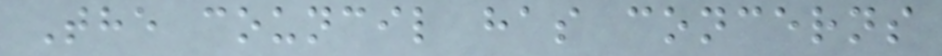The council has concerns
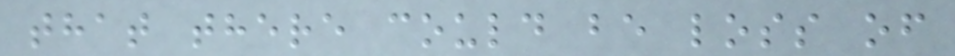that there could be loss of
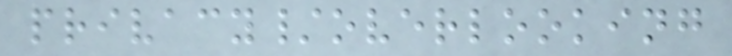privacy/overlooking
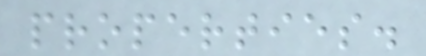properties.
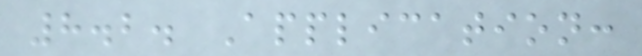8.2. Application:
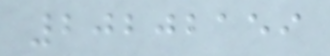20202159
